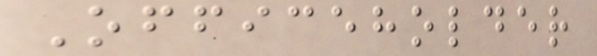Officeholder
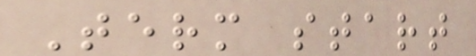Term start
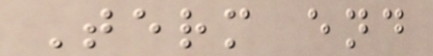Term end
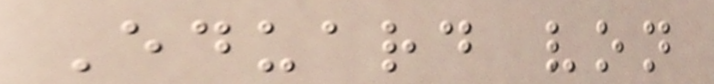Eduard von
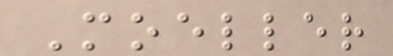Moeller
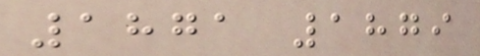1871 1879
